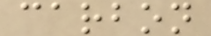carbon
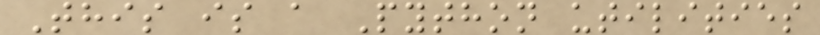This is a Python utilities
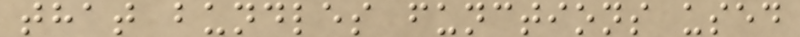that bundles functions used
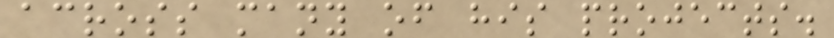across many of his projects.
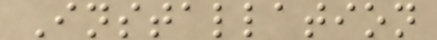Installation
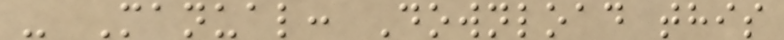- Manual: Download this
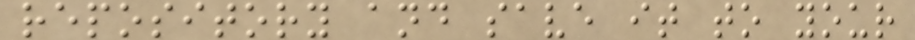repository and save it to your
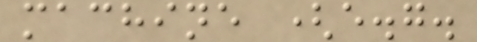machine (e.g.
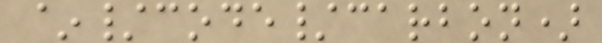~/code/carbon)
